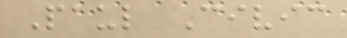Paul Civic
